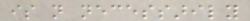is not necessarily
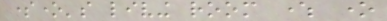someone's living room where one
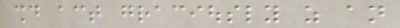should act graciously as an
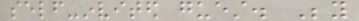self-invited guest. Beyond
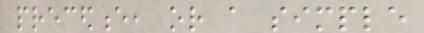precedence, or a simple
